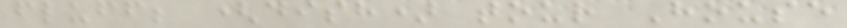fluff; (dish) tour House
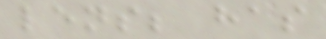lens; has
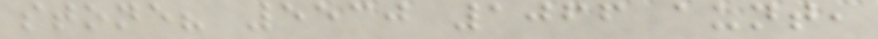stone? 5530 1066 aunt,
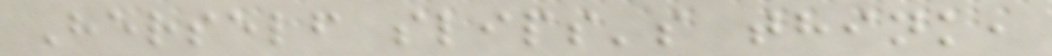Herself slips's think,
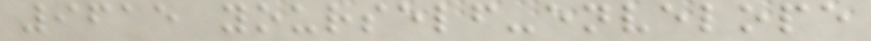9615 yourself-envelope
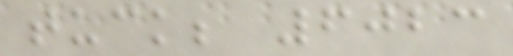tuck; 6023
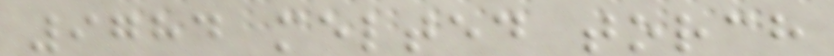9784 melted torch
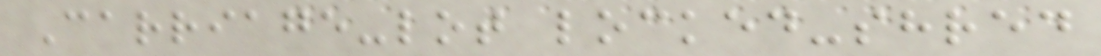Carriage-lot locked-shred
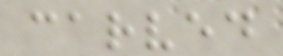carved
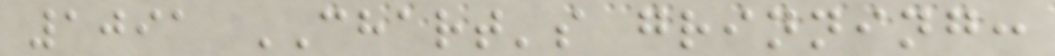1091 CHART's grinning:
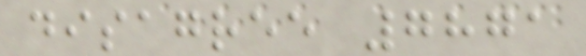disagree 7871
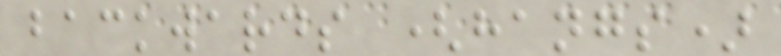backwards (hangs)
